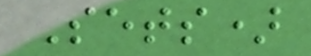Sets)
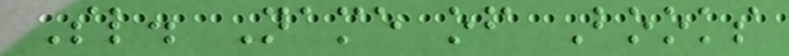Sl. Name of Books
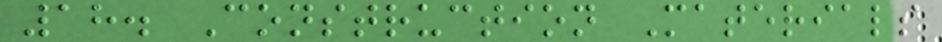18. Construction Materials
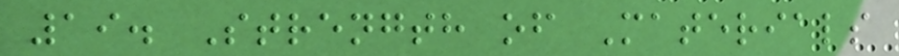19. Strength of Materials
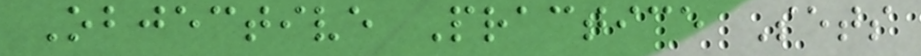Objective Practice Sets
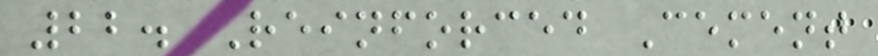22. Reinforced Cement
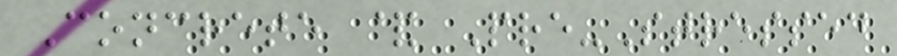Concrete & Pre-Stressed
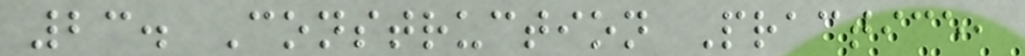23. Construction Practice,
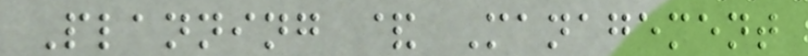Planning & Management
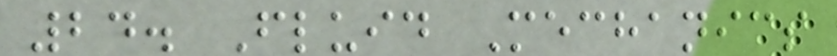24. Fluid Mechanics
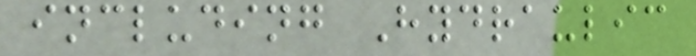including Hydraulic
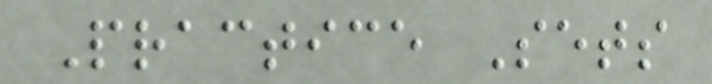Practice Sets
